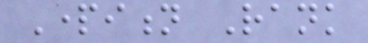Partition Rank
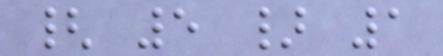{ 5 } 1
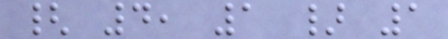{ 4, 1 } 1
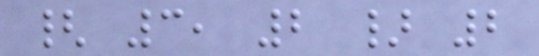{ 3, 2 } 2
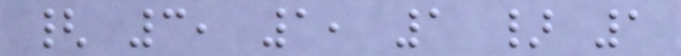{ 3, 1, 1 } 1
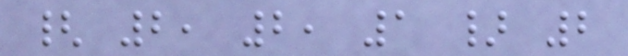{ 2, 2, 1 } 2
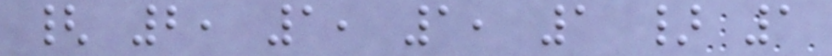{ 2, 1, 1, 1 } 1
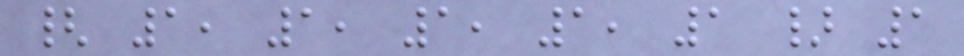{ 1, 1, 1, 1, 1 } 1
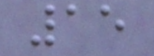15
